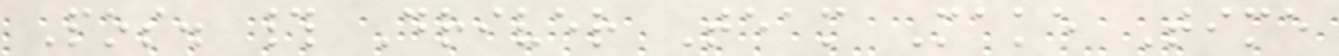Pos. # Driver Team Make Time
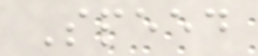Speed
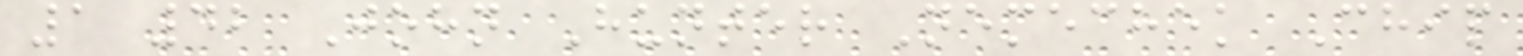1 42 John Hunter Nemechek Chip
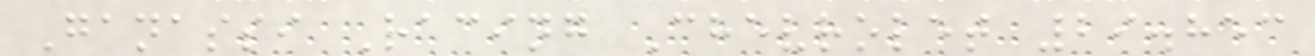Ganassi Racing Chevrolet 29.853
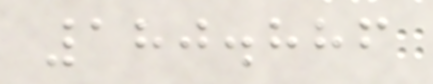180.886
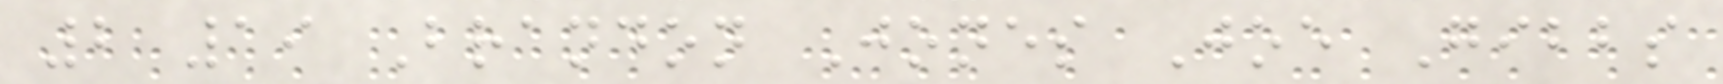2 19 Brandon Jones Joe Gibbs
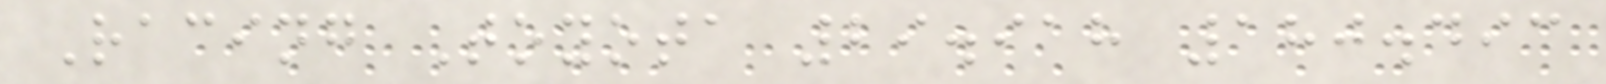Racing Toyota 29.918 180.493
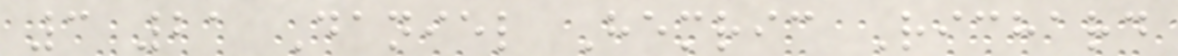3 21 Daniel Hemric Richard
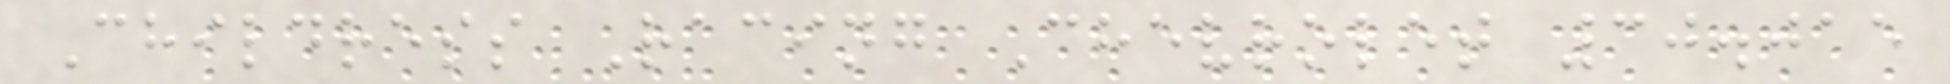Childress Racing Chevrolet 30.015
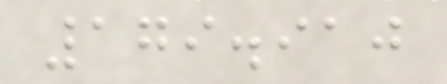179.910
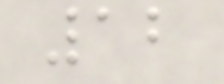12
